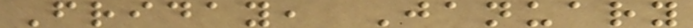Friday, January
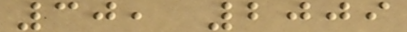30, 2009
